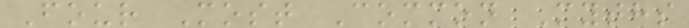Four Most Common Myths
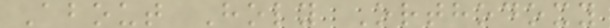About Holy Orthodoxy
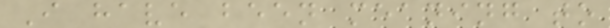I have been meaning to
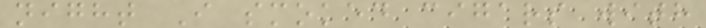night I smoked cigars with
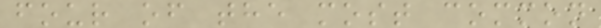four of the most common
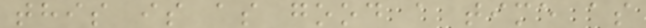this is as good a time as
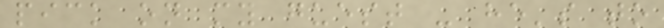pick on my guest - he's to
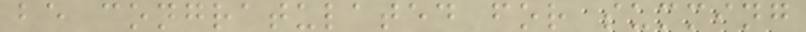be congratulated for summing
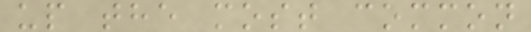up the most common
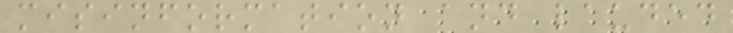misinformation and lauded
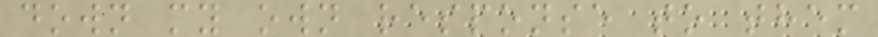down my own response to them
